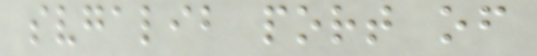svgalib port of
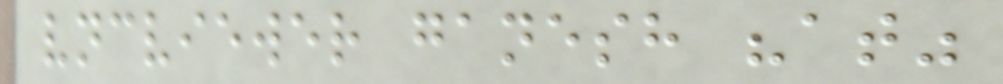vncviewer ganesh "at"
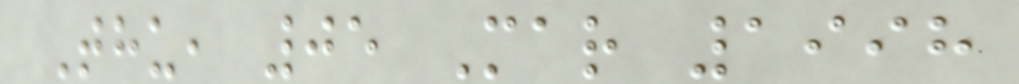Thu, 05 Mar 1998
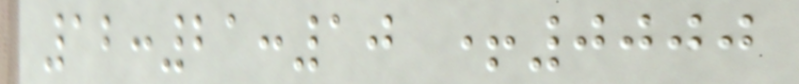12:21:10 +0000
